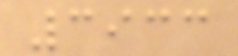3933
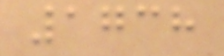1738
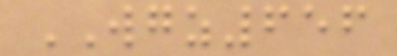WGZ656
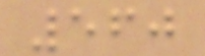560
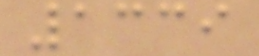1339
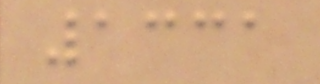1331
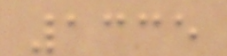1335
